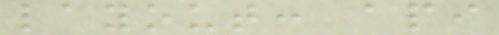layout: api
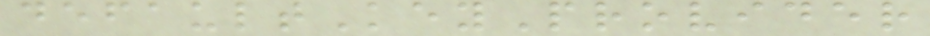defaultKeyProvider
